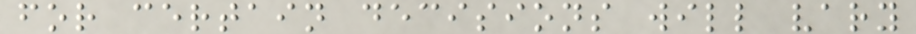for certain decisions will vary
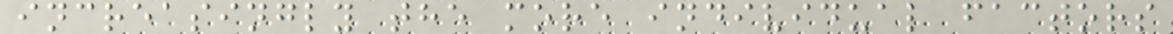increasingly the more individual factors
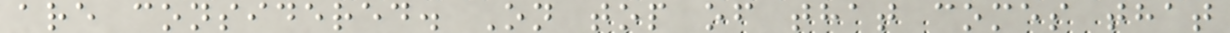are considered. On top of that comes that
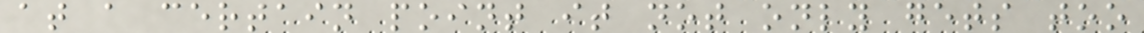at a certain point it not only gets too
